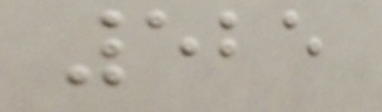525
